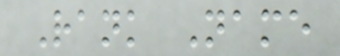Rank Name
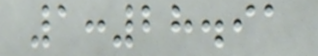1:28.91
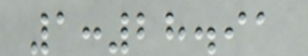1:28.91
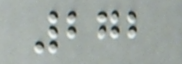272
